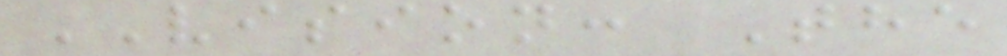VISION: The
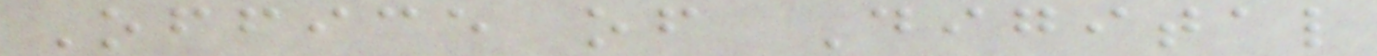Office of Digital
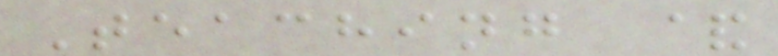Teaching &
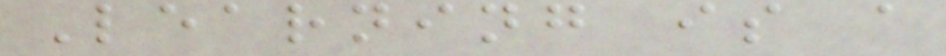Learning is a
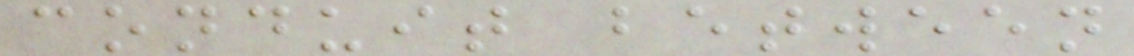conduit between
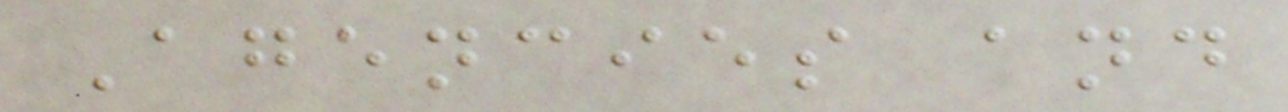Agencies and
